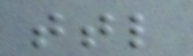ttl
